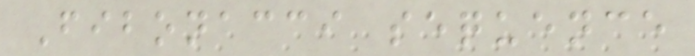Fibonacci sequence
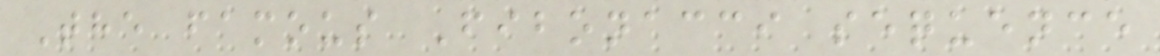The famous Fibonacci sequence
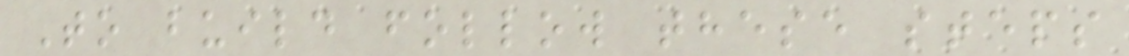To build follow these steps
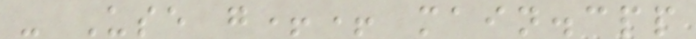- Use g++ main.cpp
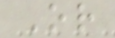Or
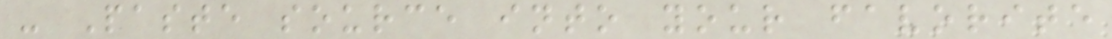- Paste source into your favorite
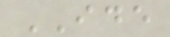IDE
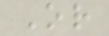Or
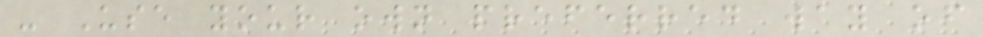- Use your own preferred way of
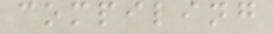compiling
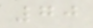70
